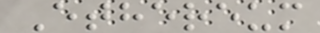Ethereum
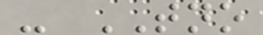- TNO
